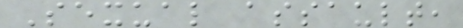Sexual assault,
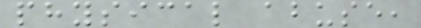physical abuse,
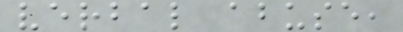verbal abuse,
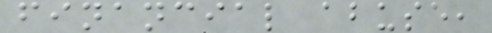financial abuse,
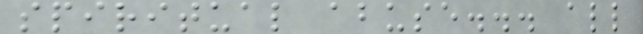spiritual abuse... all
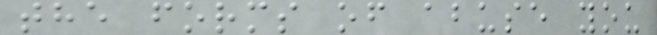the forms of abuse you
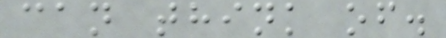can think of.
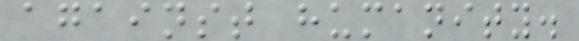against humanity.
